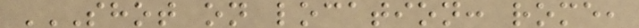SHOT ON LOCATION: ROME,
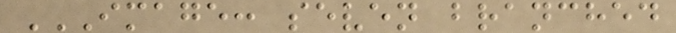IMAGE: SEVEN BRANCHED
